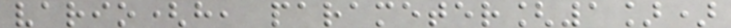vario(h, parameter[1])
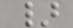}
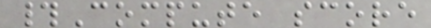#Compute score
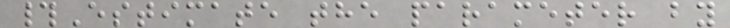#Estimate the parameter by
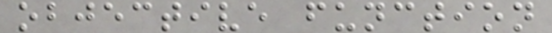objective function
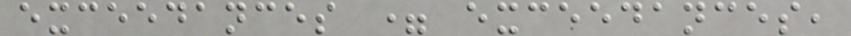exceedances = exceedances,
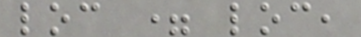loc = loc,
